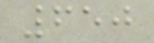650
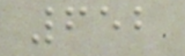652
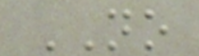NO
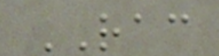RAC
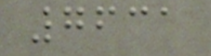7631
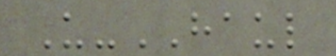U-HAUL
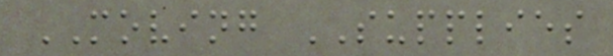MOVING SUPPLIES
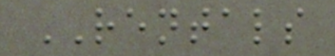RENTALS
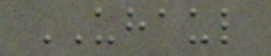UHAUL
